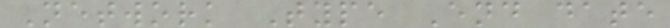Network Type End date
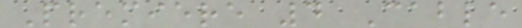Premiere 4 Cable
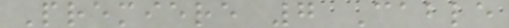Premiere 7 Cable
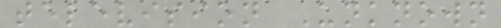television Unknown
